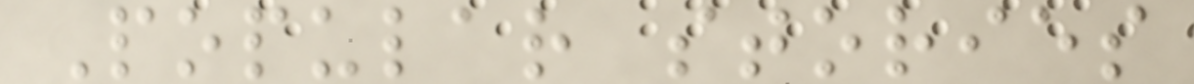Popular stories
